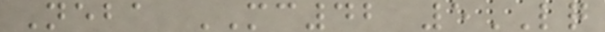Neba MC42 5LQ
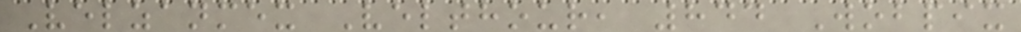Velzanmex Velthour, 844 Wobpix
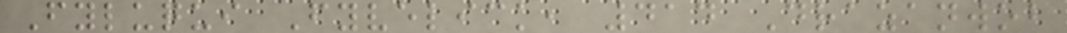Fyluqui Fyvelick, 414 Drazanwob
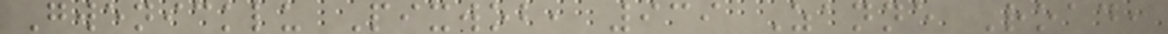Gwenicklu Pixwob, 939 Zanne Road,
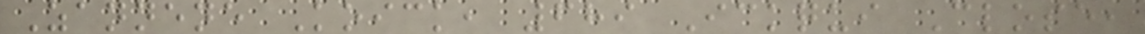Zannene Koick, 689 Ickqui Close,
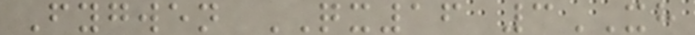Fygwen QX16 3XH
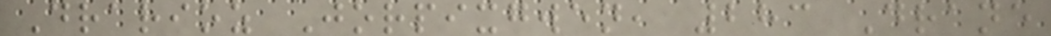Drarioz Jorpixgwen, 283 Drane
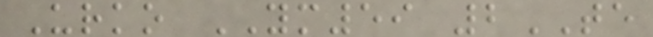Urko YM59 2TE
